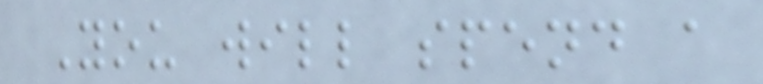You will spend a
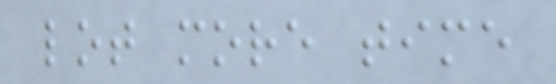lot more time
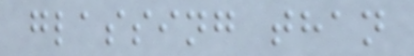glassing than
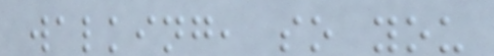walking, so you
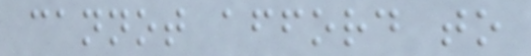cannot afford to
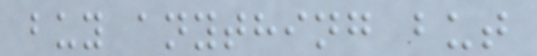buy anything but
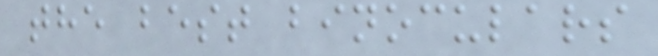the best binoculars
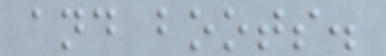and boots.
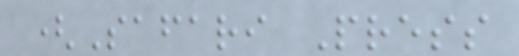(Safari Press
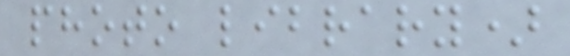photo library)
